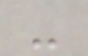-
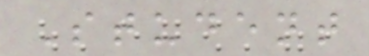Student
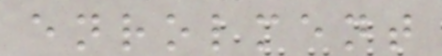enrolment
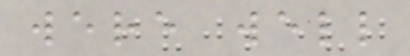were well
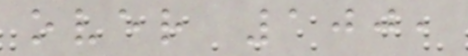over 100,
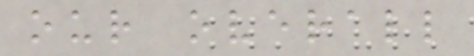our overall
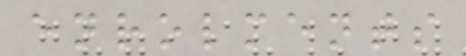enrolments
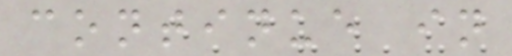continue in
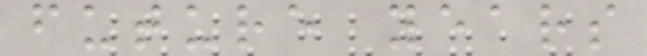future years
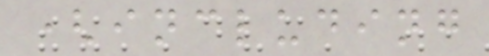(including
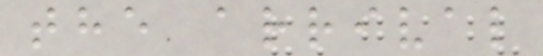the arrival
